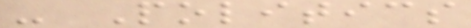- Politics
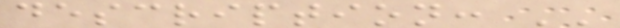description: ''
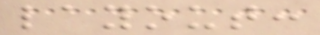layout:
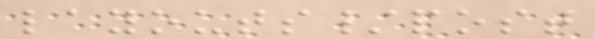layouts/post
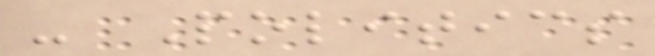- Politics
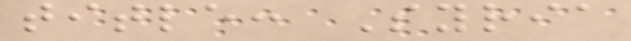title: Syria
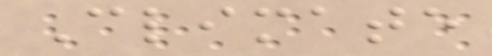Climate
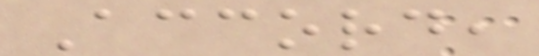Accord,
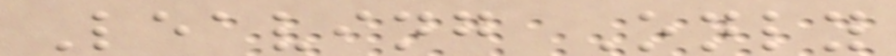Leaving Only
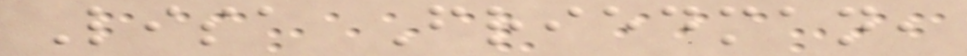Lisa Friedman,
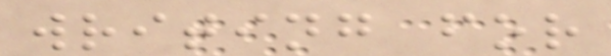writing for
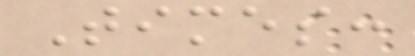Times:
